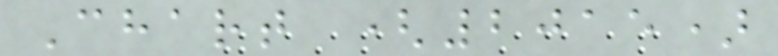Chart (2015)
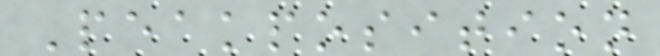Peakposition
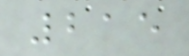215
